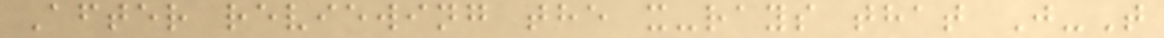After reviewing the x-rays that J-T
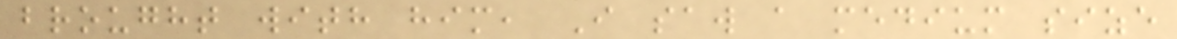brought with him, I saw a medium size
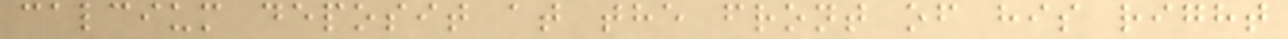calcium deposit at the front of his right
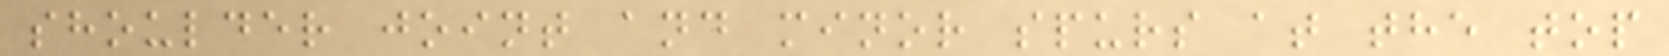shoulder joint and minor spurs at the top
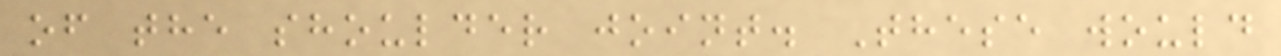of the shoulder joint. These would
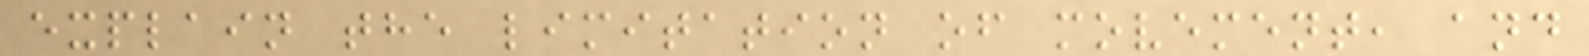explain the limitation of movement, and
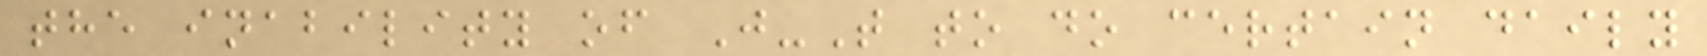the inability of J-T to do certain daily
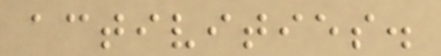activities.
